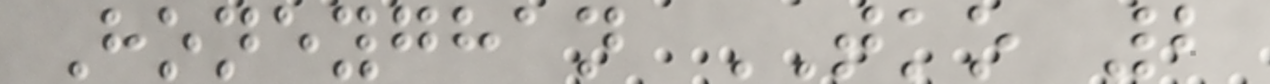Honeyghan TKO 2
